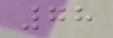78
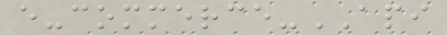e-commerce-API
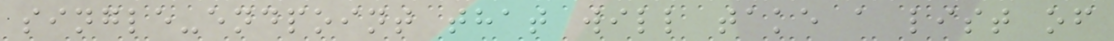single-endpoint that will take a list of
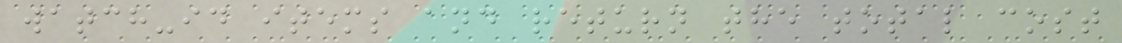watch-id items and return the total cost
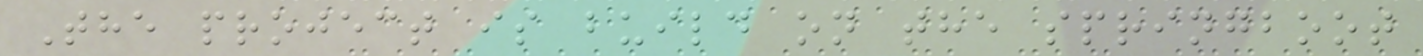The project is build on the springboot
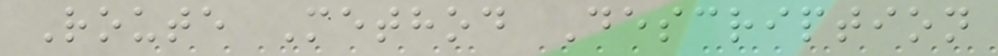Route Method Description
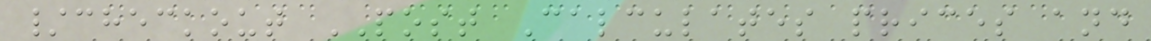/checkout POST Calculates prices and
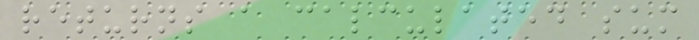returns a calculated sum
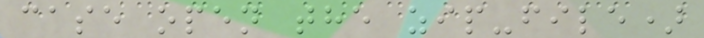case open the zip-file)
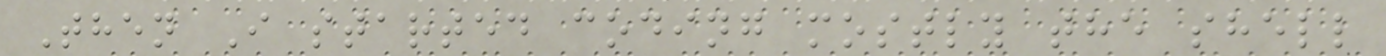Then I started coding mostly the shell
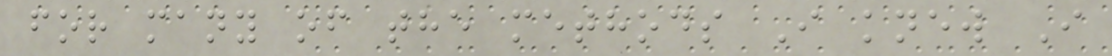for many of the methods I knew I
